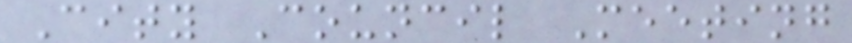City Council Meeting
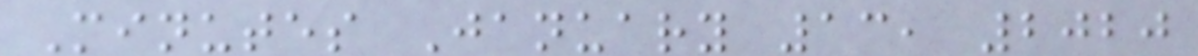Minutes January 13, 2020
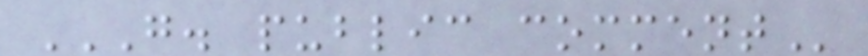G. PUBLIC COMMENT
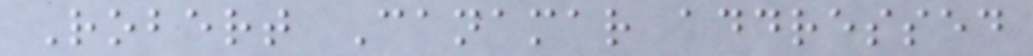Robert Canamar addressed
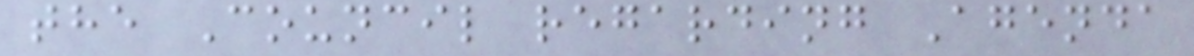the Council regarding Agenda
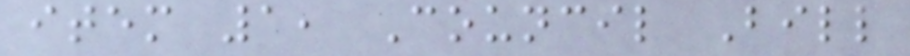item 1, Council Bill
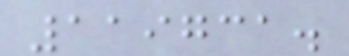119731.
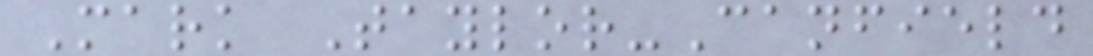Mark Taylor-Canfield
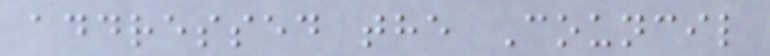addressed the Council
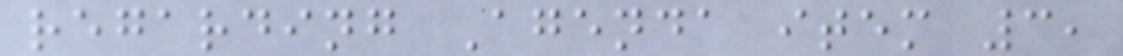regarding Agenda item 3,
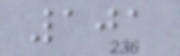101
